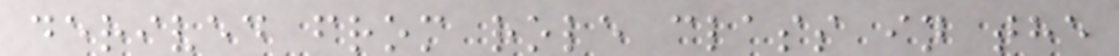derived from role class in the
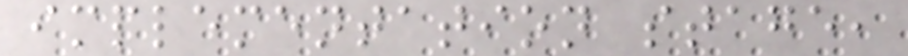implementation stage,
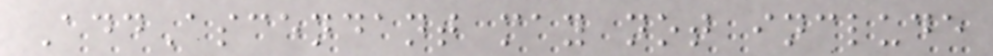AddAscendant may not include
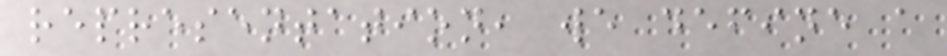representation, we define a
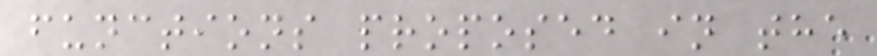functions proposed in the
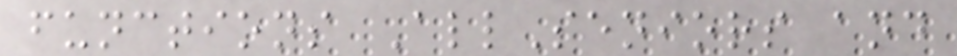functions AllSeniors and
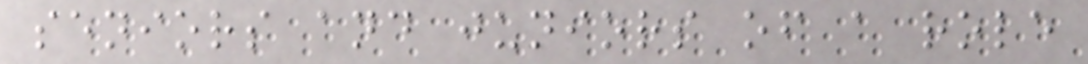seniors and juniors of a role
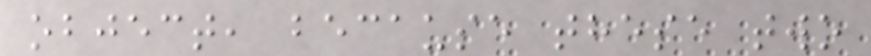object, because these two
